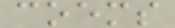coems
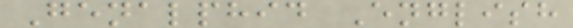Genalphid English
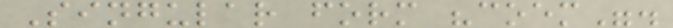Singular form "coem".
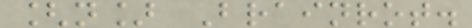[n] Brainrot.
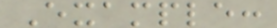Example:
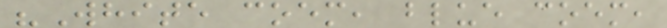"White coem, blue coem,
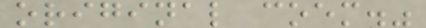original coem."
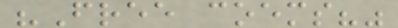"Free coems?"
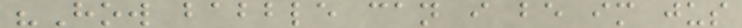"How babble can i be im jus
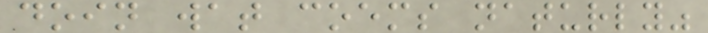doin wat coems naturly"
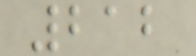212
